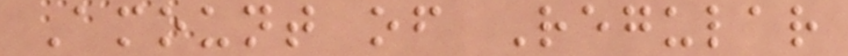Amount of Regular
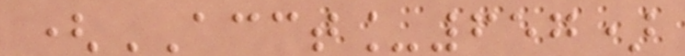(ACCT_657)
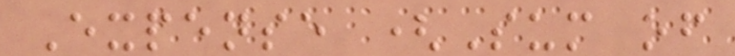Expense (Sum of
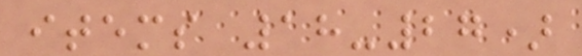items 18-27)
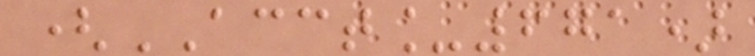(ACCT_671)
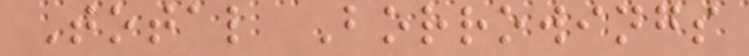Total Borrowings
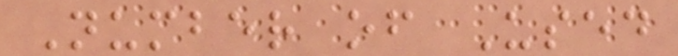Number of Used
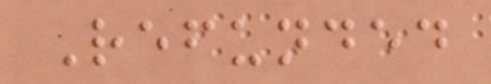Refunded
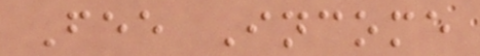Fee Income
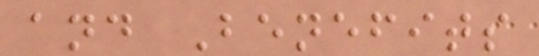and Benefits
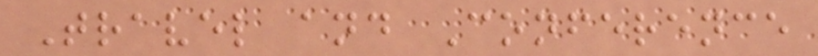Travel and Conference
